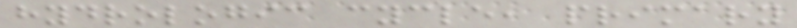hydrologic cycle, primary
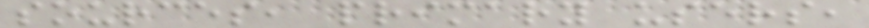sources, primary users,
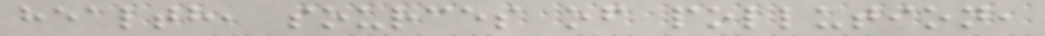health, sources of pollution,
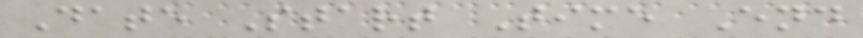Date Start Time End
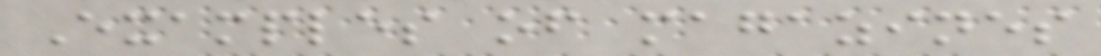Examples of magazines
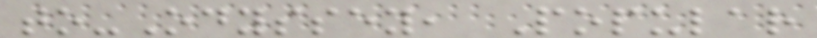to-Odyssey, Popular
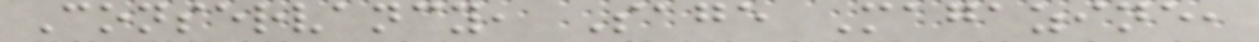Conservancy, Sage Magazine,
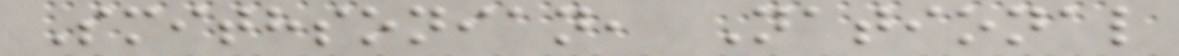Smithsonian, National
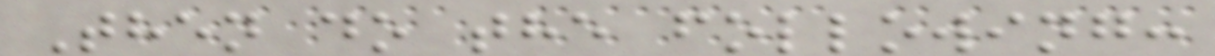Then do the following:
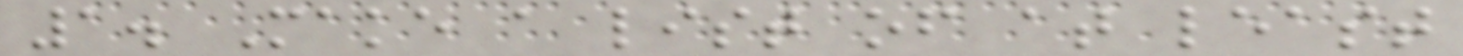1. Make a list of at least
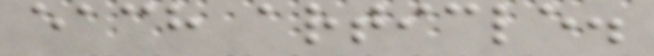each article.
